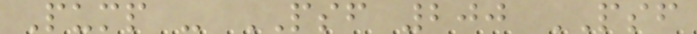Pump - PSF 200 PSF
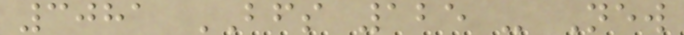3081 BFS 125 - New
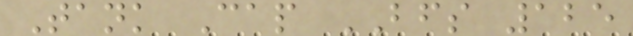Tank Cap BFS 125
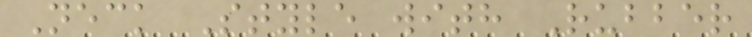Neck Style with Rubber
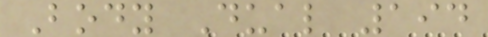Body Dual 194
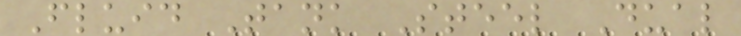Fluid Tank Steel Dual
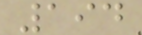194
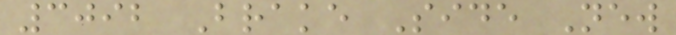3092 Brake Side New
